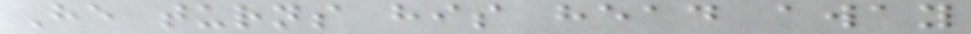He turns his head away
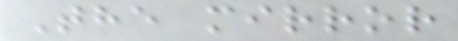The mirror
